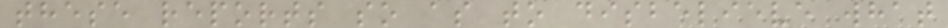these reports so as to disbelieve what
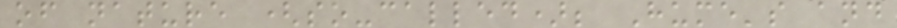of nature (so-called); Hume's and
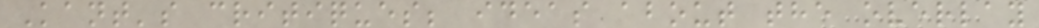Kant's critiques; ideas about the overlay
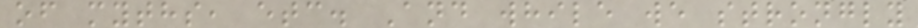of myths, etc. And while we strongly
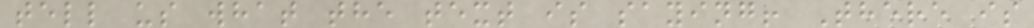tell us what the text is saying! There is
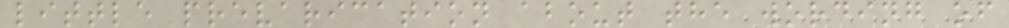little prevarication about the wording of
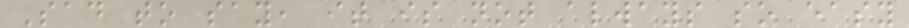Sad to say, it is not always so easy
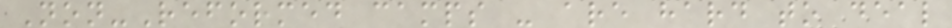Non-Reformed camps - are hard to deal
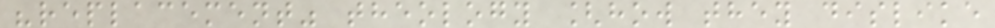"replacement" theology [how they dislike
